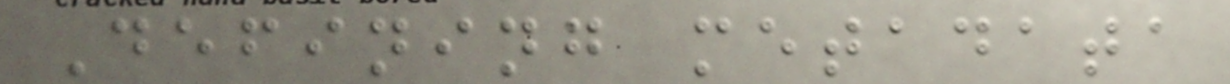Defining metadata
